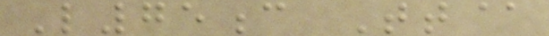L75c Tt@
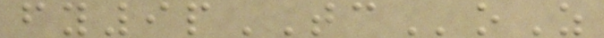fy9pTCoZ
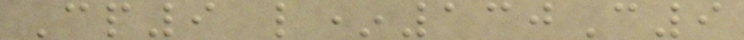Cp9 l*130C9
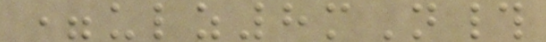=ulz8mN#
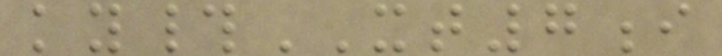ky#XT7i
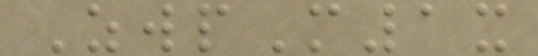ZwpM1x
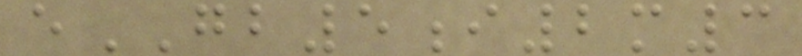eGB5i2m3
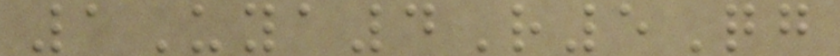1Uya4R5Qg
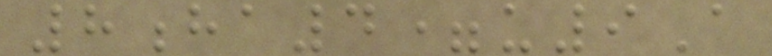8ha4=u9A
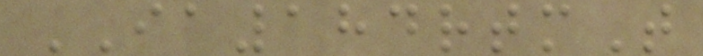IA184rtmT
